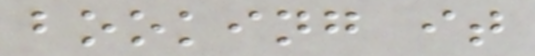booking it
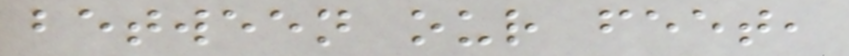between our feet,
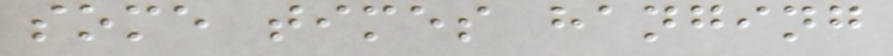some times hanging
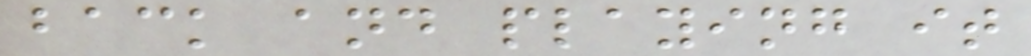back and playing it
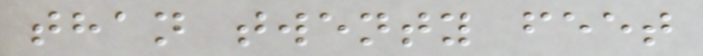than twenty feet
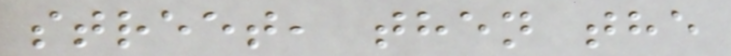street, then the
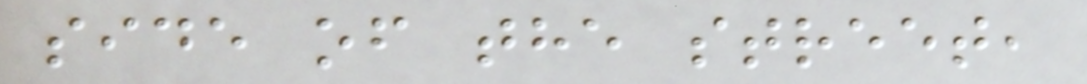side of the street,
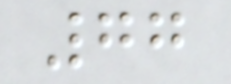77
